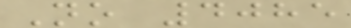No 4085
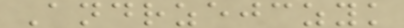Andrzejczyk
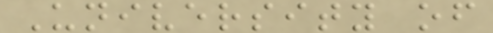University of
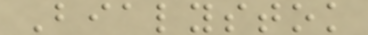Bialystok
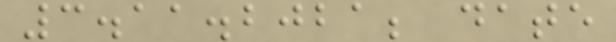3.11.2021; date
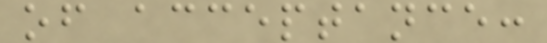of acceptance:
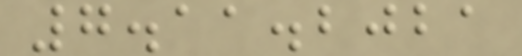7.11.2021
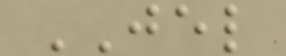JEL
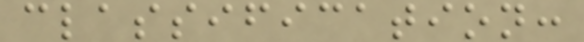classification:
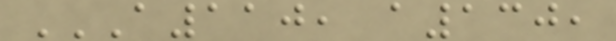A110, A130,
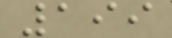199
